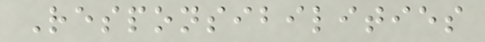Responsibilities
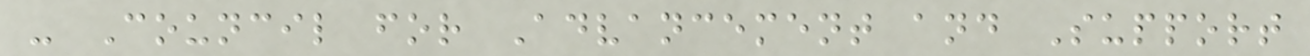- Council for Advancement and Support
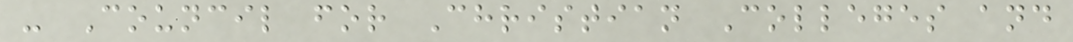- Council for Christian Colleges and
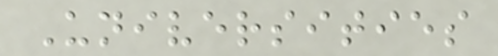Universities
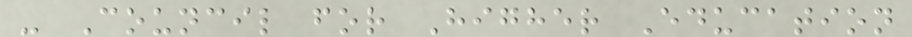- Council for Higher Education
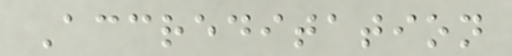Accreditation
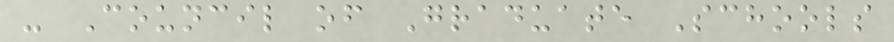- Council of Graduate Schools
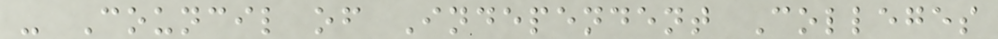- Council of Independent Colleges
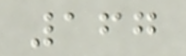167
